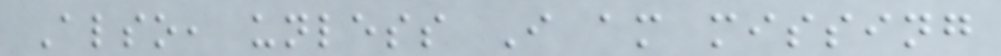Also, unless I am missing
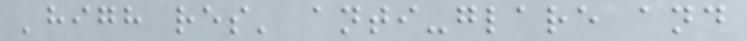'high res' anti-glare and
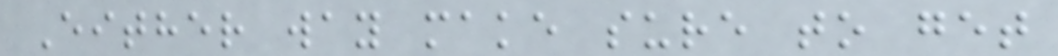Either way make sure to get
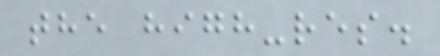the high-res.
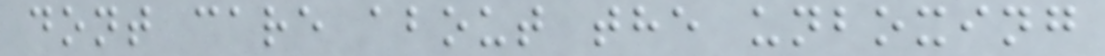dont care about the unboxing
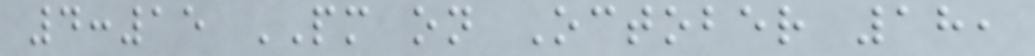4:15 PM on October 18,
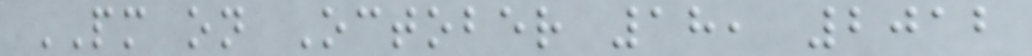PM on October 18, 2012
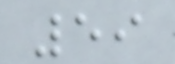59
